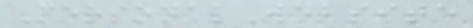PersonalWebsite
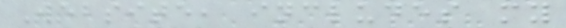Website, includes my
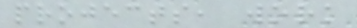projects, work
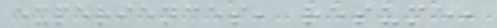experiences, resume,
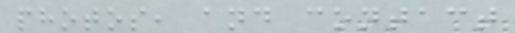photos, and contact
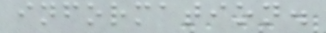information.
